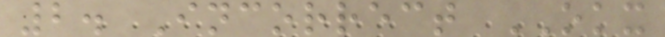2. Incorrect OKX
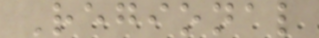Regional
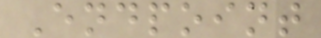Endpoint
